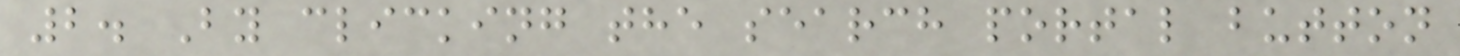2. By clicking the search portal button
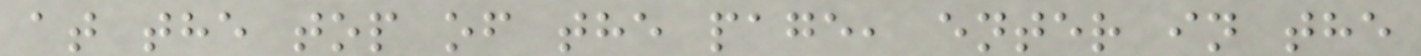at the top of the page, enter in the
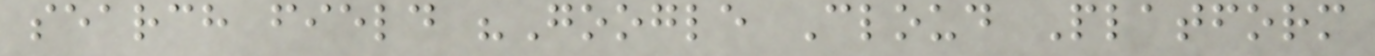search field "Google Cloud Platform
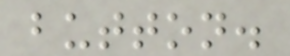button.
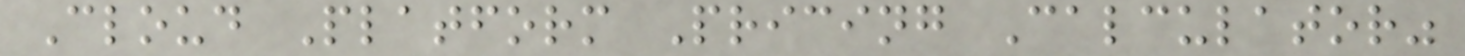Cloud Platform Pricing Calculator"
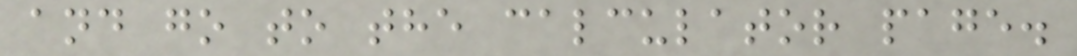and go to the calculator page.
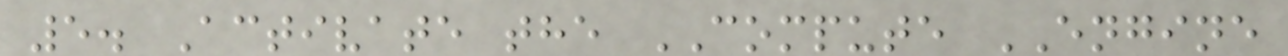5. Activate the COMPUTE ENGINE
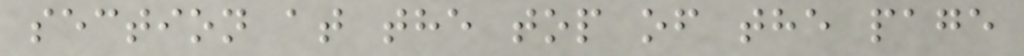section at the top of the page
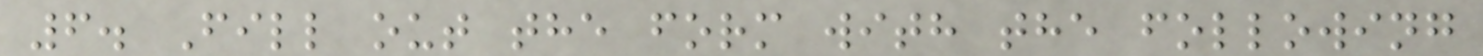6. Fill out the form with the following
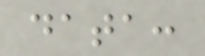data:
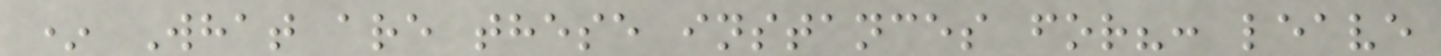* What are these instances for?: leave
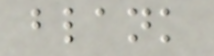blank
